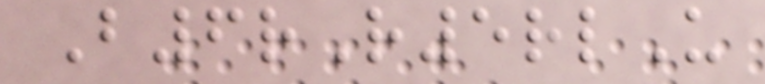B6rR5rlU
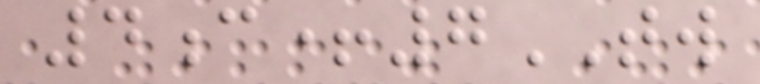4c+7TW
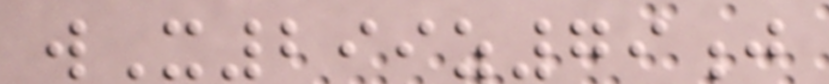wX299z79j
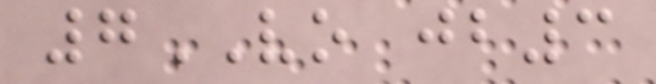7VO jb3
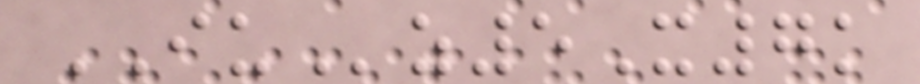IUz5X7k
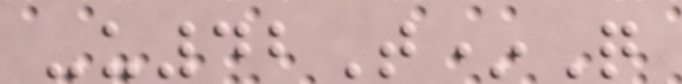-u42T*Q
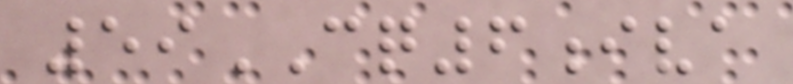59CQ6iva
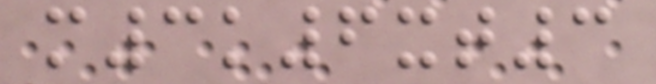m3k6xt3
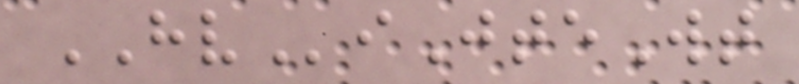HViJteWt
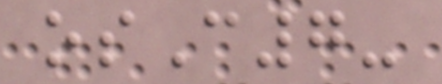osC7-
